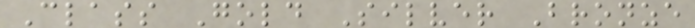Class Gold Silver Bronze
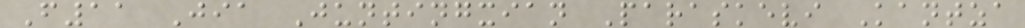F11 Jia Juntingxian Paraskevi Kantza
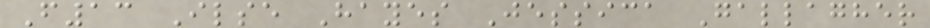F13 Ilse Hayes Jessica Gallagher
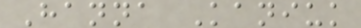Hanna Kaniuk
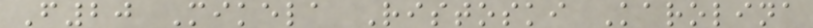F20 Mikela Ristoski Karolina
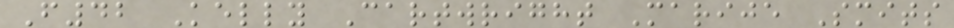F42 Kelly Cartwright Marije Smits
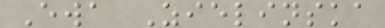Ewa Zielinska
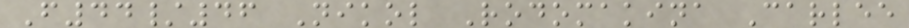F44/46 Nikol Rodomakina Carlee
